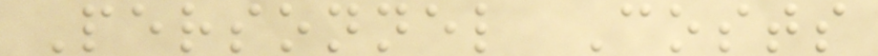Personnel Costs
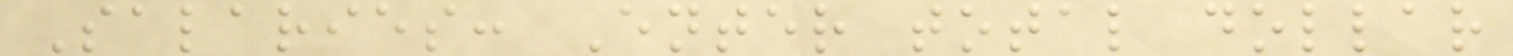Salaries: Enter total dollar
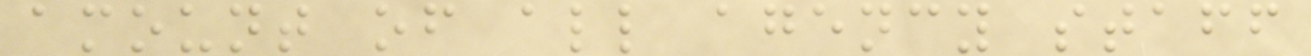amount of all agency staff
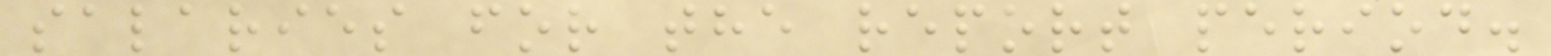salaries for the report period.
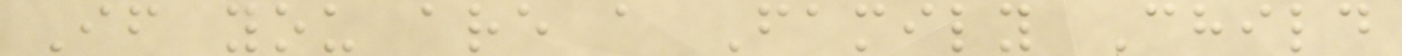If you are a Family Child
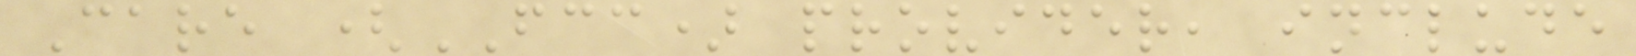Care (FCC) provider, include
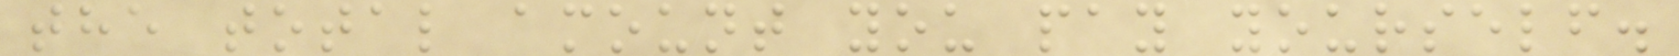the total amount you pay yourself.
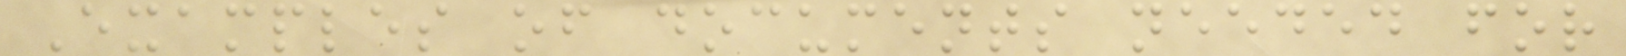Examples of documents needed for
